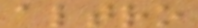altro
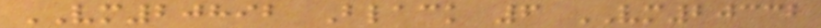VM20892 Black 6 VM20332
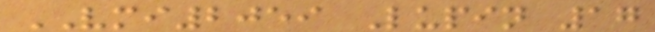VMI2059 Lupin 17
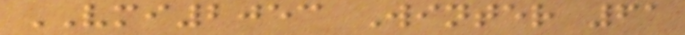VMI2053 Winter 61
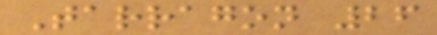Tarragon 26
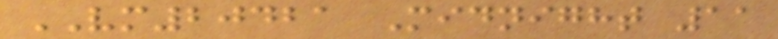VM20421 Midnight 11
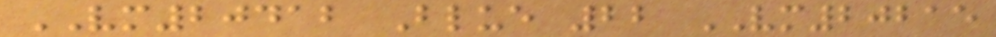VM20412 Blue 22 VM20215
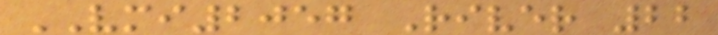VMI2057 River 22
